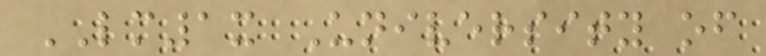LM1x University of
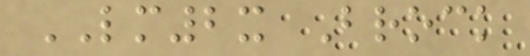LM2x Brock
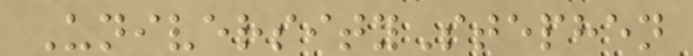UniversityStephen
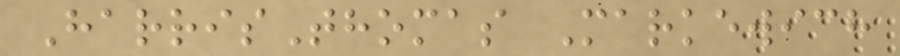HarrisThomas Markewich
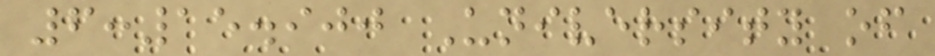6:15.900 University of
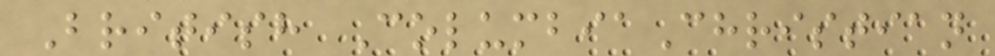British ColumbiaChristian
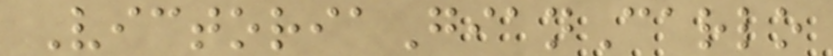VictoriaGianCarlo
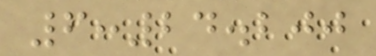6:24.200
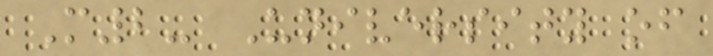M2- University of
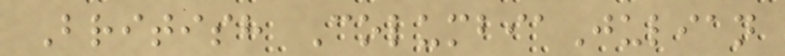British ColumbiaJulian
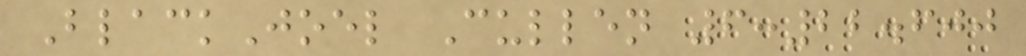BlackJoel Cullen 6:22.600
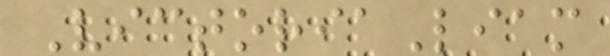VictoriaLiam
